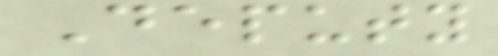Deputy
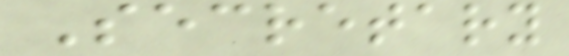Secretary
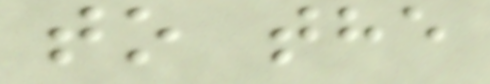to the
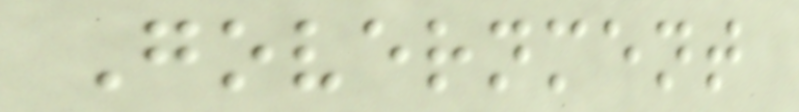Government
